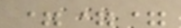===
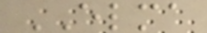ELMA
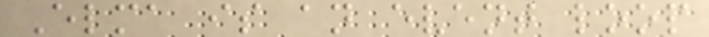Elma is an event loop
